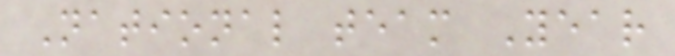National team Year
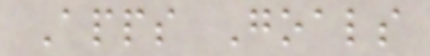Apps Goals
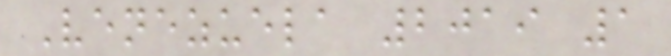Venezuela 2019 1
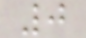0
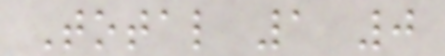Total 1 0
